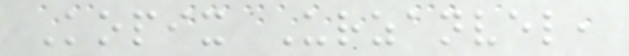Kopix Urzanvel,
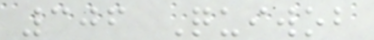306 Quiwob
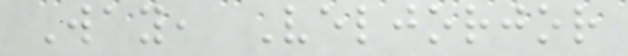Way, Veljorjor
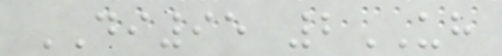DI95 2UH
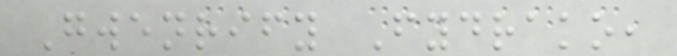Gwenrify Fydrako,
